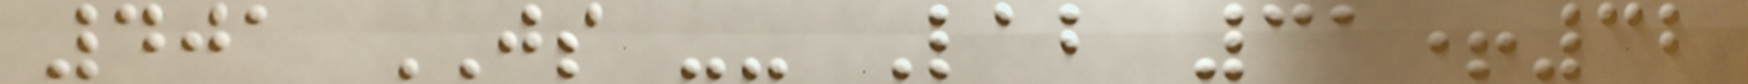401 JS -- Lab 31+32
